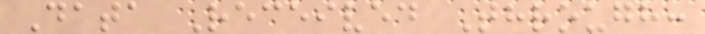Data Received Through:
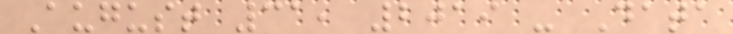August 31, 2019 - Data
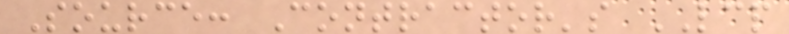Source: Contractor's LCP
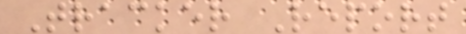Tracker Report
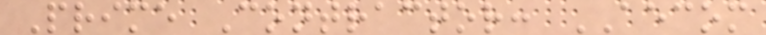Prime Contractor: AECOM
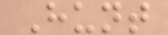Hunt
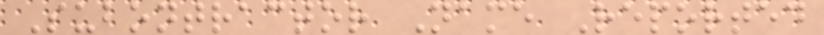Subontractor Name Reported
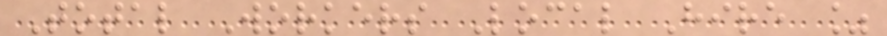Total Workers Local Hire %
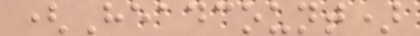(Headcount)
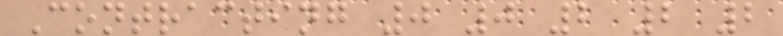Contracting 0 0 2 2 2
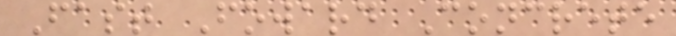Fast Foward Concrete
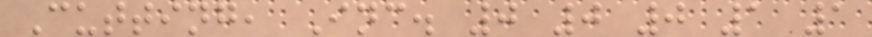Cutting, Inc. 0 0 0 1 1
